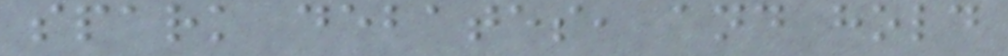spark debates, and hold
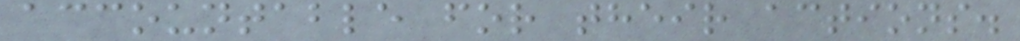accountable for their actions.
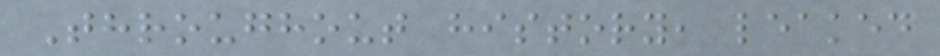Throughout history, leaked
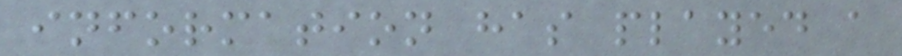information has played a
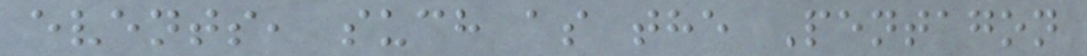events, such as the Pentagon
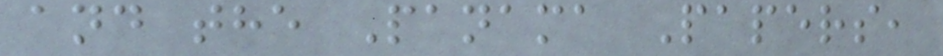and the Panama Papers,
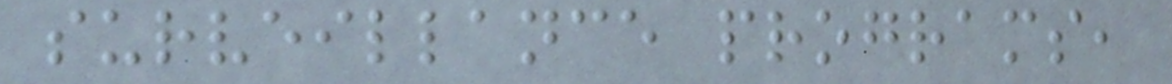surveillance programs,
